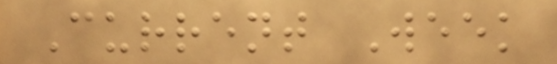Current Week
